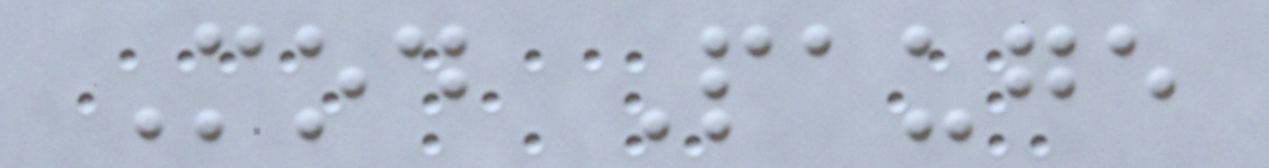Mod Pauge
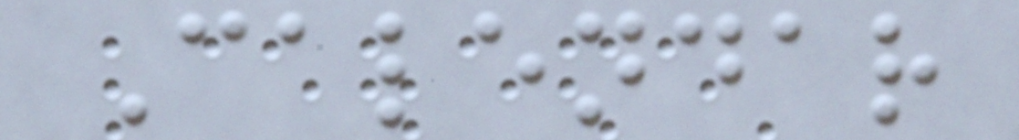Calendar
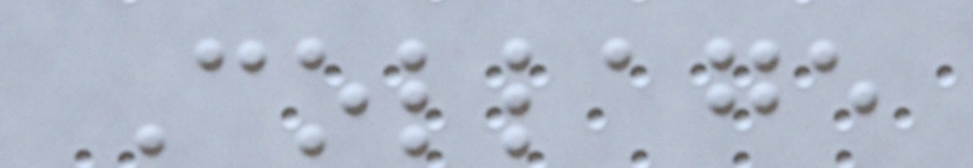Collage
